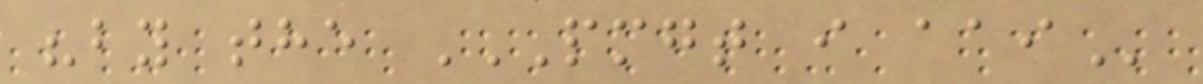"by the PMGT I AAI
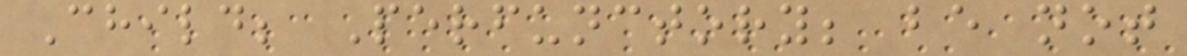Child; Perfunctory; be not
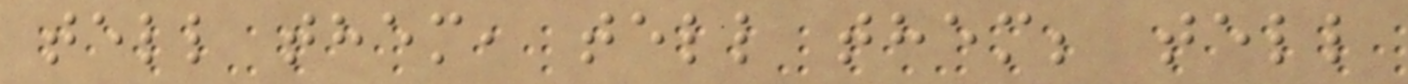tell them, tell them; tell
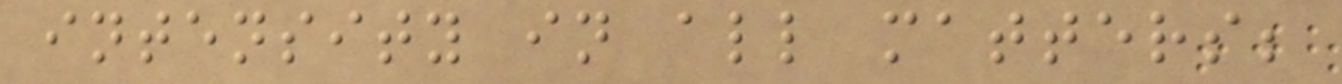intensity in all matters;
